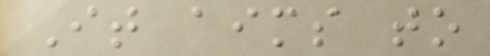It aims to
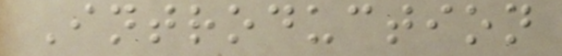Introduction
